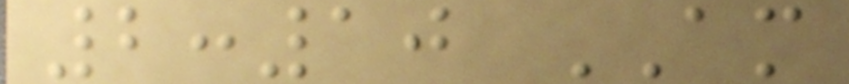2:10 AM
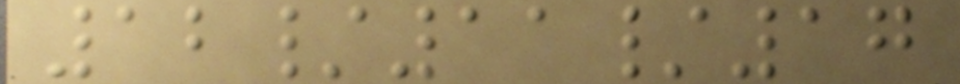12/11/17
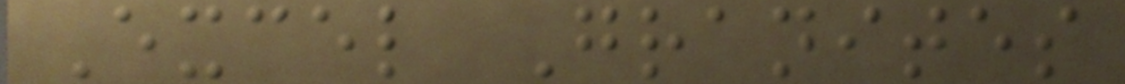Excel Granites
